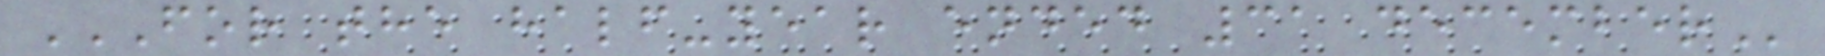FOR THE HALF-YEAR ENDED 31 DECEMBER
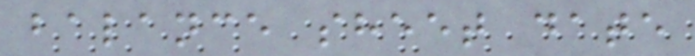balance sheet date
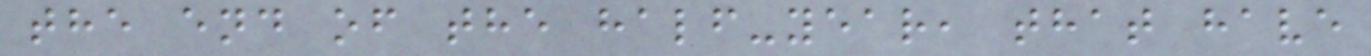the end of the half-year, that have
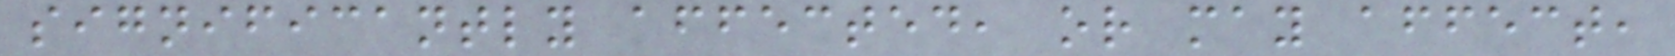significantly affected, or may affect,
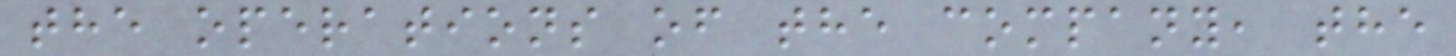the operations of the company, the
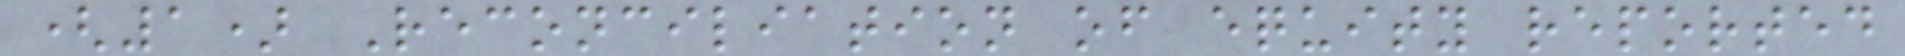(1) Reconciliation of equity reported
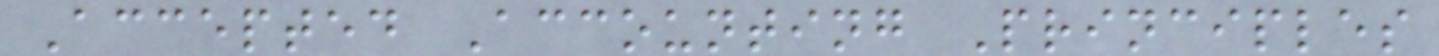Accepted Accounting Principles
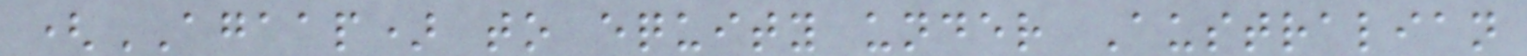(AGAAP) to equity under Australian
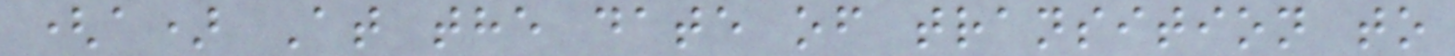(a) At the date of transition to
